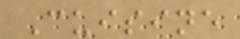Cuisine
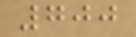700
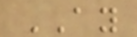AY
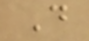D
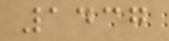1437
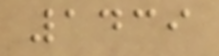1439
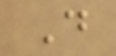D
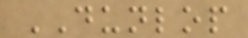DUNLOP
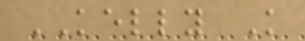KELLY K
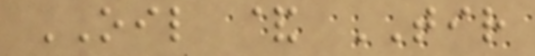OIL & TIR
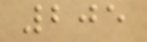205
